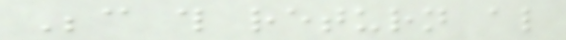Because this return also
